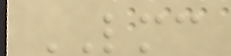LMC
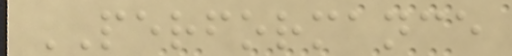PERFORMANCE
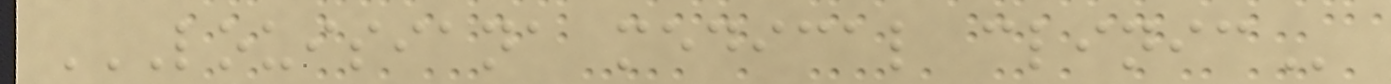LOUISIANA MEDICAL CLINIC
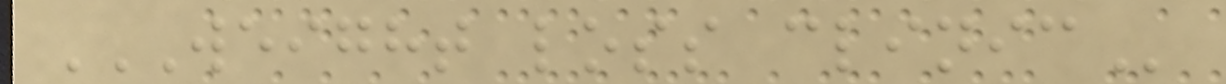WEIGHT LOSS CLINIC
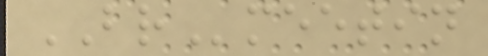BRmeetin
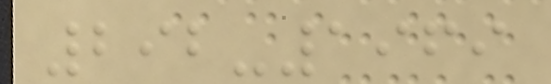292-1969
